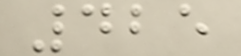425
